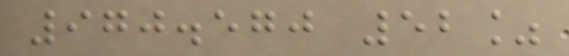970.570 52%
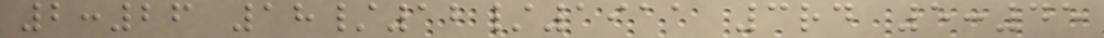2:26 18/12/1911 3rd 5:45
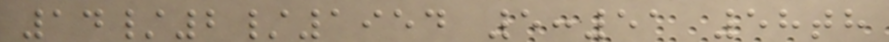14/2/1954 5:51 58th
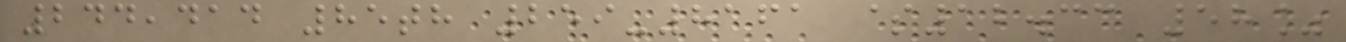244,414 85th 259-8161 $12.33 58%
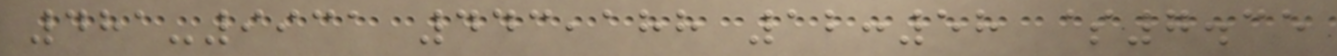481-9931 443,188 12:58 $7.35
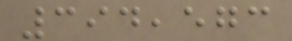394,573
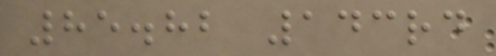85.82 143rd
